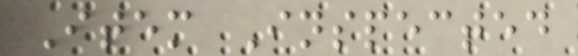Item Inspected
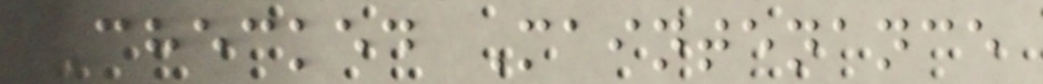Checked Maintenance
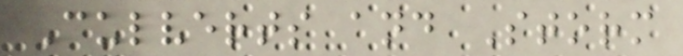Culverts and Storm
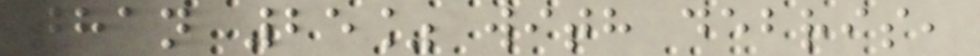than 25% with debris,
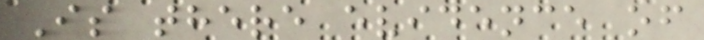Is there evidence of
